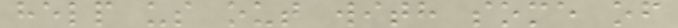help us out with some of
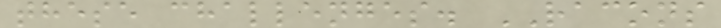these challenges. RACONS
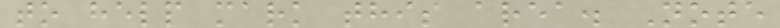to help mark this area. Note
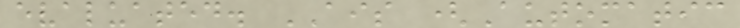evaluated. AIS (Automatic
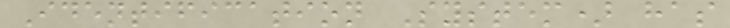Identification System) has
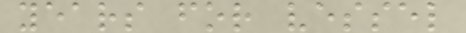years for vessel
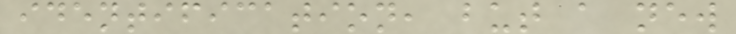identification, but a new
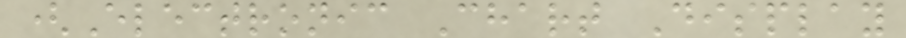(Electronic Chart Display
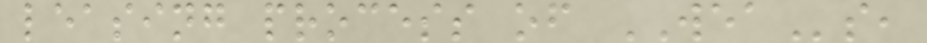leasing process of WEAs,
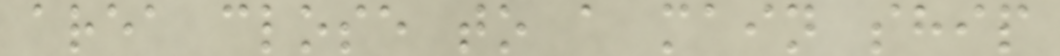area close to a main ship
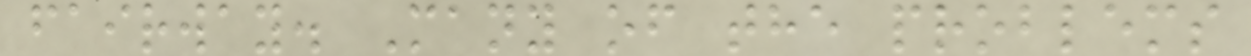fairway. Many of the problems
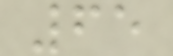65
